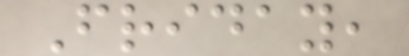Friday,
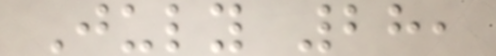July 28,
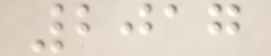2017
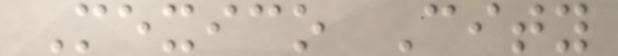Mexico City
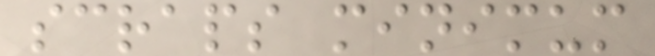scraps minimum
